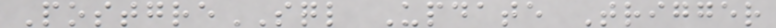PostgreSQL Update Trigger
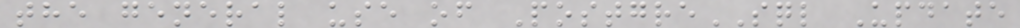the general use of PostgreSQL Update
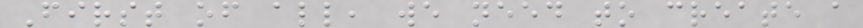First of all, we need to create a
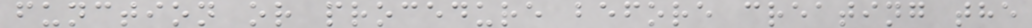function or procedure before creating the
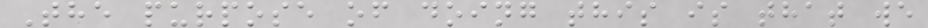The purpose of doing this is that we
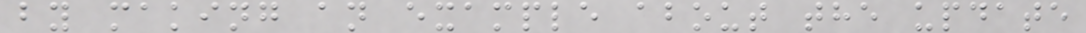by making an example about the update
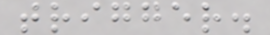trigger.
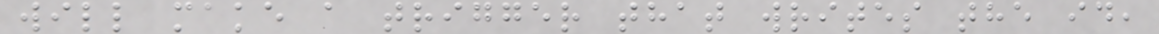will make a trigger that writes the id,
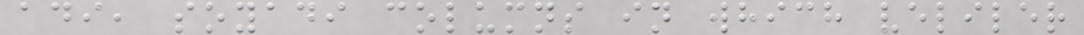adi, soyadi columns in which veliler
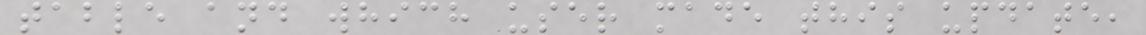table and which user made this update,
